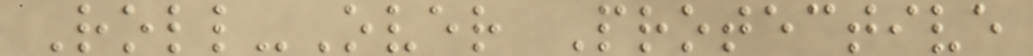Roll-Over Protective
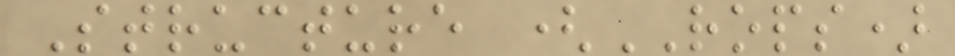Structure (ROPS)
